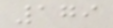179
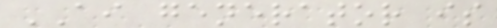AI generator is
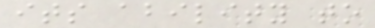its ability to
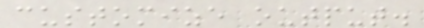customize output.
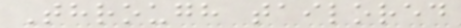Through tailored
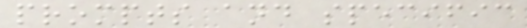prompts and specific
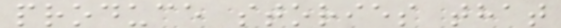produce stories that
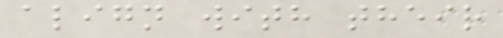align with their
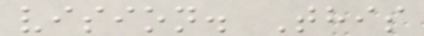vision. This
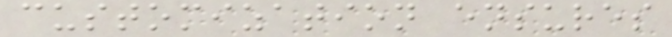customization ensures
